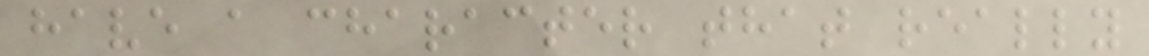have a character that really
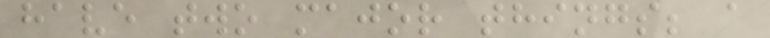have two major things; a
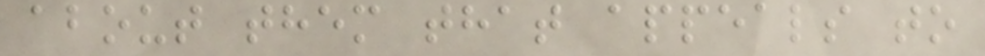about them that appeals to
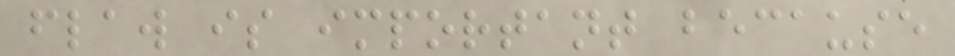flaw is important because
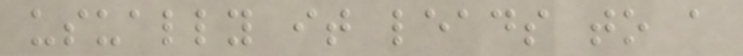usually it leads to a
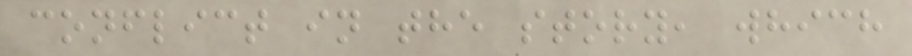conflict in the story, which
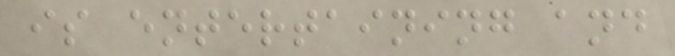is entertaining and
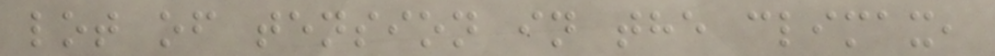lot of tension in the climax,
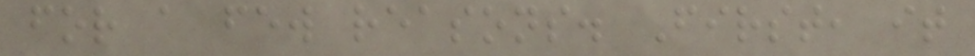for a few reasons. First, it
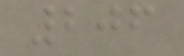206
